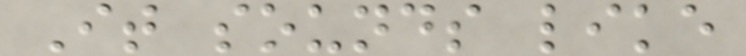It sounds like
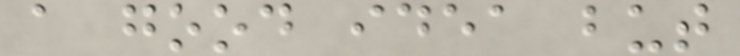a good idea but
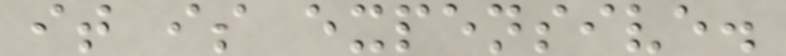it is expensive.
